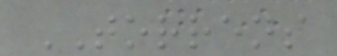TORRENS
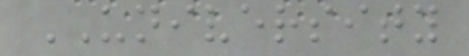UNIVERSITY
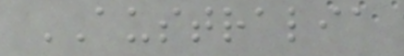AUSTRALIA
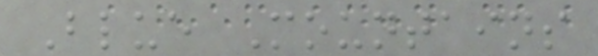Blue Mountains
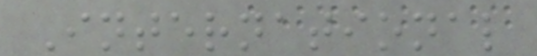International
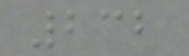232
